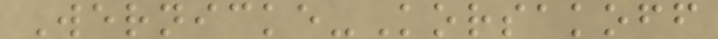Wernicke-Korsakoff
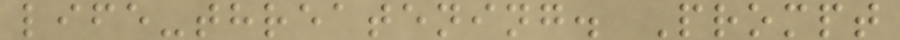life-threatening. Prompt
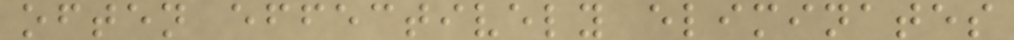often effectively eliminates
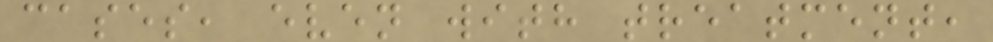cases, even with treatment,
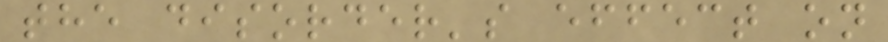the disorder's effect on
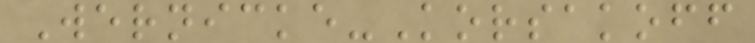Wernicke-Korsakoff
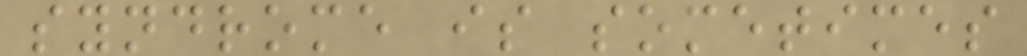syndrome is sometimes
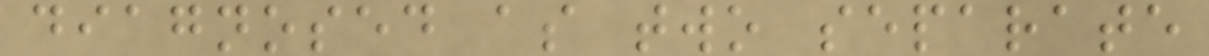diagnosed as two separate
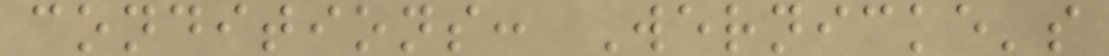conditions: Wernicke's
